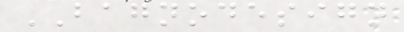BAGNODESIGN
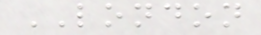LONDON
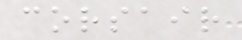corsair
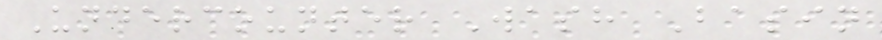Undercounter Wash Basin
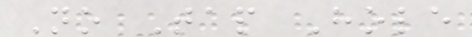No Tap Hole
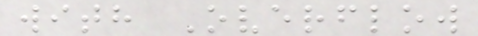with Overflow
